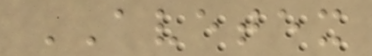AVETEX
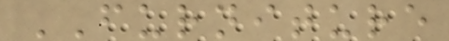FURNITURE
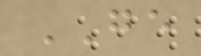GE
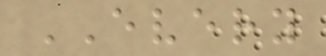EVERY
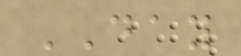DAY
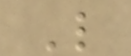L
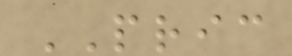PRIC
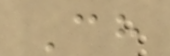Ch
